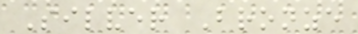Silver Bronze
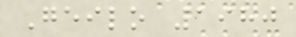Geilo 1980
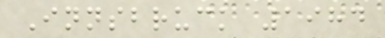Innsbruck 1984
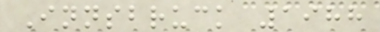Innsbruck 1988
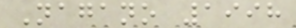Nagano 1998
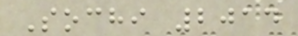Sochi 2014
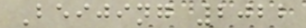Beijing 2022
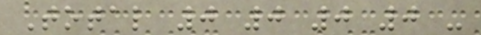Total 0 0 0 0 -
